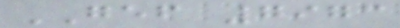GEF 7973
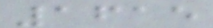1615
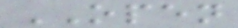OPEN
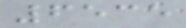6535
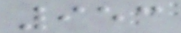953
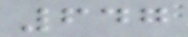647
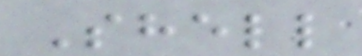Shell
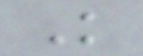K
